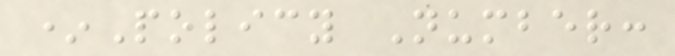*Policy Number:
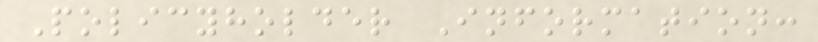Policyholder Information:
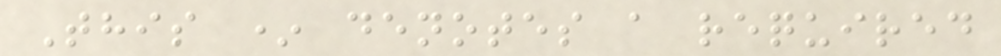This * denotes a required
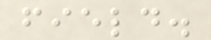field.
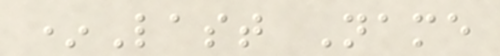*Last Name
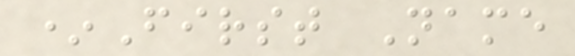*First Name
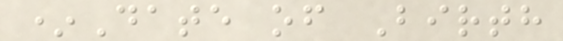*Date of Birth
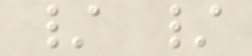/ /
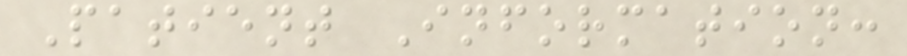Patient Information:
